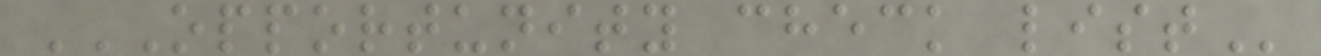OPPORTUNITY CHECK LIST
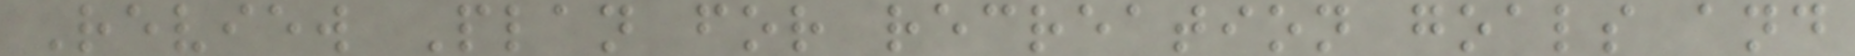Review Plan for recreation goals and
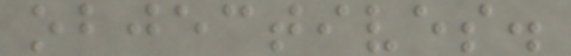objectives.
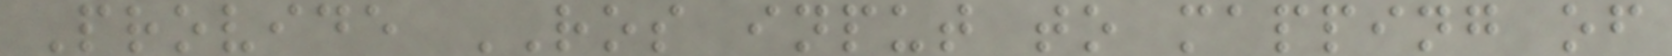Provide ROS input to mapping of
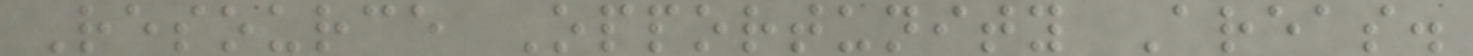Resource Opportunity Areas.
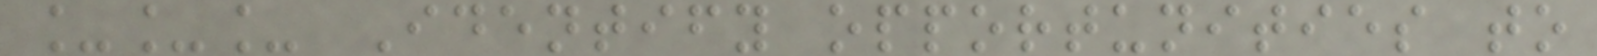___ Identify opportunities to
